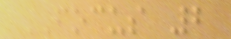FOCUS 2
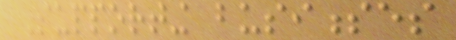Supporting businesses
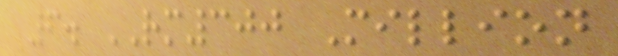6. RM300 Million
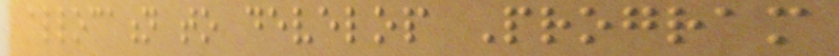allocation to develop Program
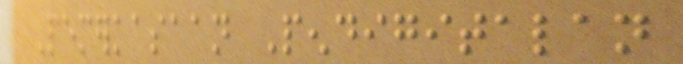Pemerkasaan Pendigitalan
